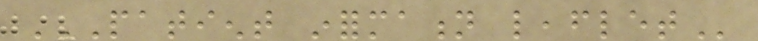PATIENT INFORMATION LEAFLET
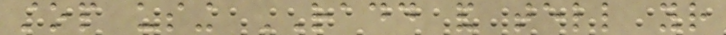stop using RADD and tell your
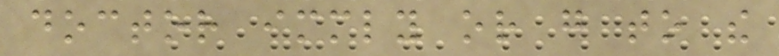doctor immediately or go to the
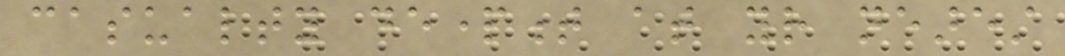casualty department at your nearest
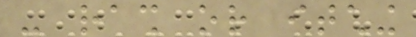- rash or itching
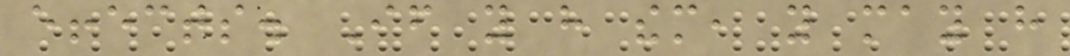effects. If you have them, you may have
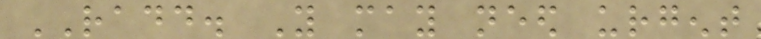RADD. You may need urgent
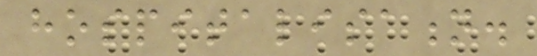hospitalisation.
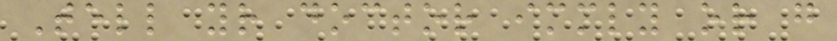Tell your doctor immediately or go
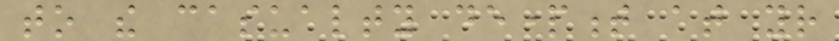to the casualty department at your
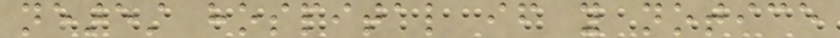nearest hospital if you notice
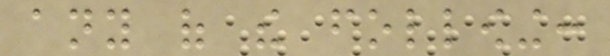any of the following:
